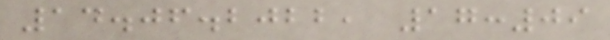14.06.2022, 17:09
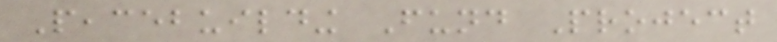Peacebuilding Fund Project
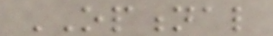OPTIONAL
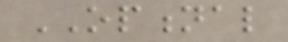OPTIONAL
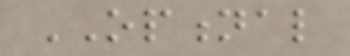OPTIONAL
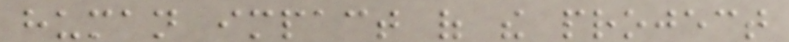human impact of the project
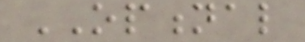OPTIONAL
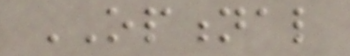OPTIONAL
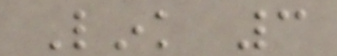Link 3
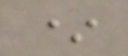*
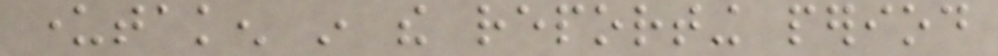undertaken in the reporting period
